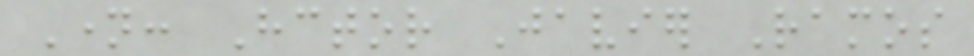Name: Hctor Javier Ramos
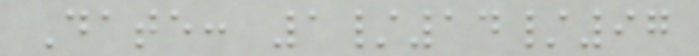Date: 1/14/97
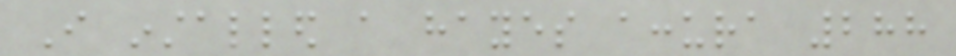I installed a hayes accura 288
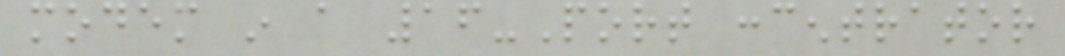modem in a 16-Port concentrator
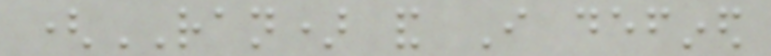(RAN) and I defined
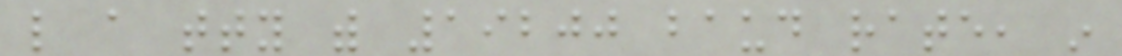like a tty with 19200 baud rate, in
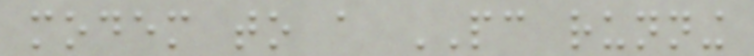modem to a PC running
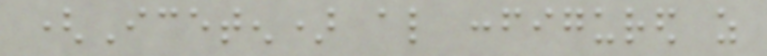(Iceten) also configured as
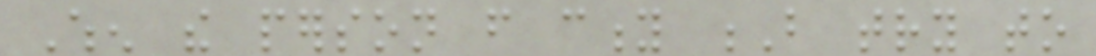When the person from city B try to
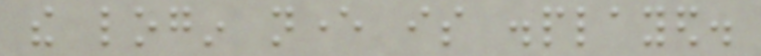the login never is displayed.
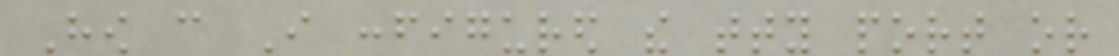How can I configured the tty port or
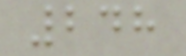248
